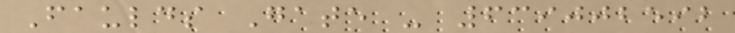Faulds Gate - 639002592
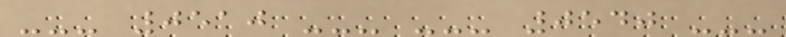--- 0510 --- --- 0540 ---
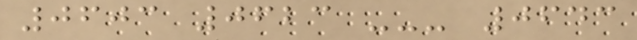0603 0623 --- 0643
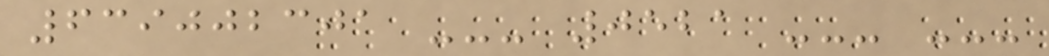639002301 --- 0521 --- ---
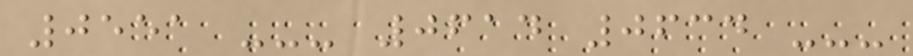0551 --- 0614 0634 ---
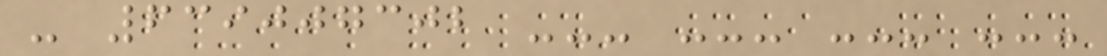- 639007302 --- --- --- ---
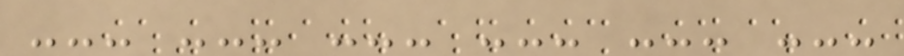--- --- --- --- --- ---
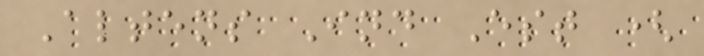Altens Ind Est (
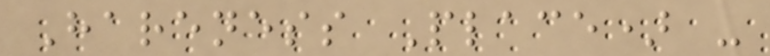Hareness Place) -
